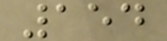154
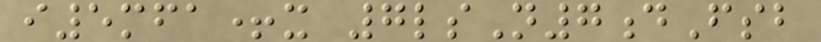i5mfa+x 7lsN7dFsb
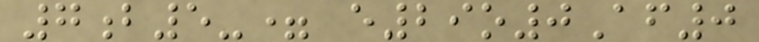7b5-= e29o0Af0
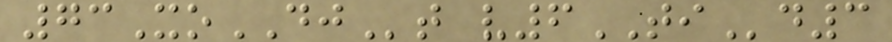73XoDJt v6TId3
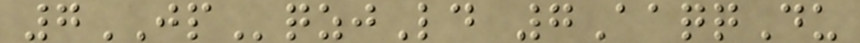7JPqzjLd 7AaqqDu
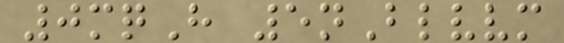0mqH 5nBlvvm
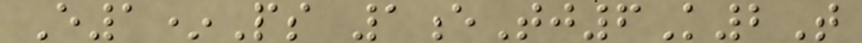E1*Ps 1eTj6K2T
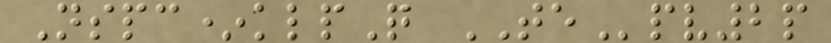Nspc*klpQ TEpv2p
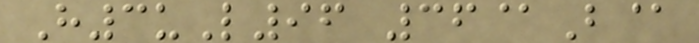H3uL96 36@B@
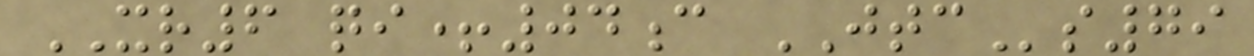XR6 qi+04c JTCs79
